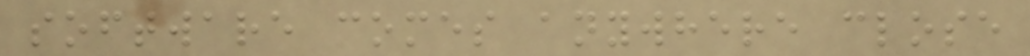software comes anywhere close
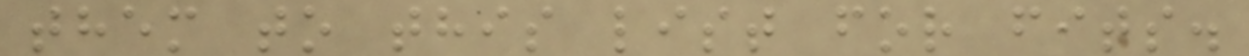them to this list for fits.
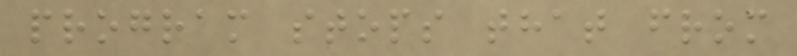program stops that from
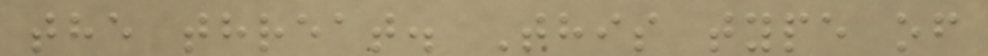the threat. This type of
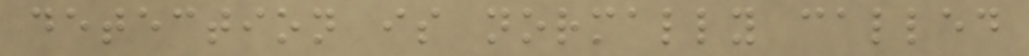detection is normally called
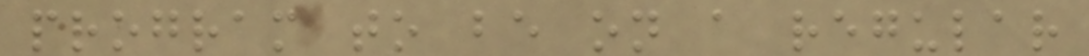program to be on a regular
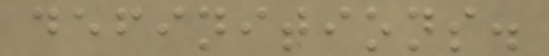definitions.
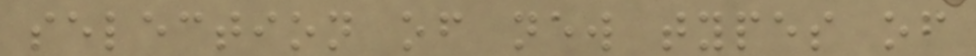selection of new types of
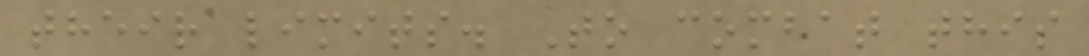their limits. To combat this
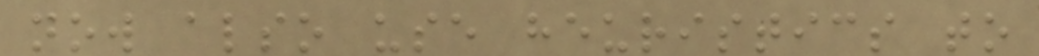now also use heuristics to
